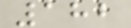182
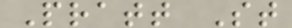Pratt St
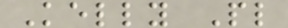Kelly Pl
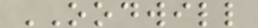OODWILL
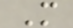M
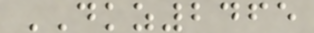DKZ2465
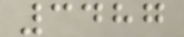3487
